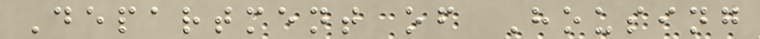Department of Housing
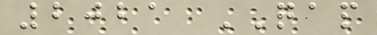2021 QAP
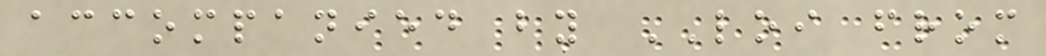accompanied by LOI from
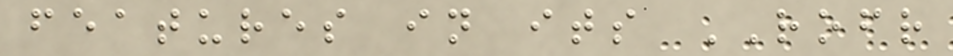features in its ROFR
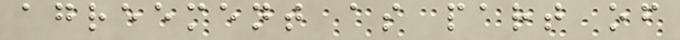agreement as part of
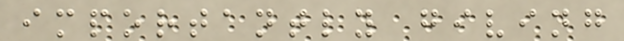importantly giving
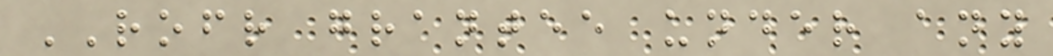ROFR grantee under any
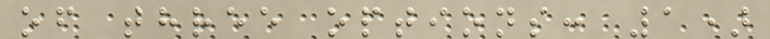of three options: 1)
